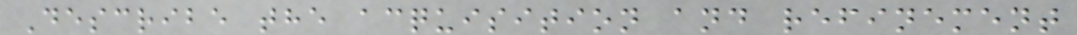Describe the acquisition and refinement
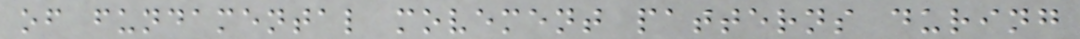of fundamental movement patterns during
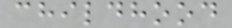childhood
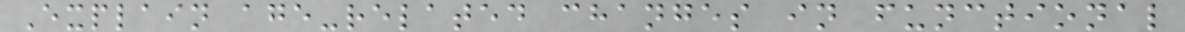Explain age-related changes in functional
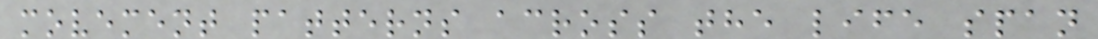movement patterns across the life span
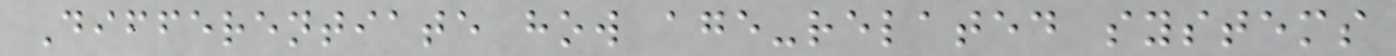Differentiate how age-related systems
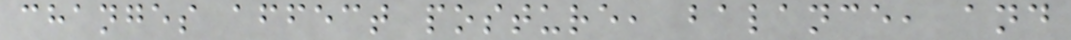changes affect posture, balance, and
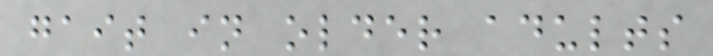gait in older adults
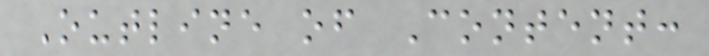Outline of Content:
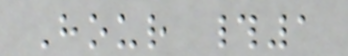Hour #1
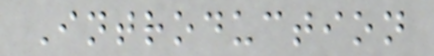Introduction
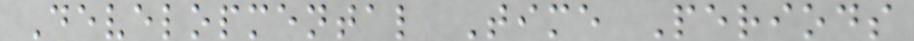Developmental Time Periods
